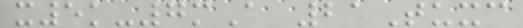x5k-7mA 21Tuxc
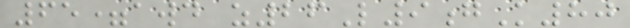65=awd z26L9gK80
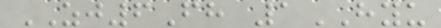ZJ6Fh 1HYU
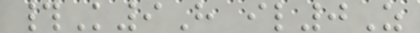#K9H il0Z
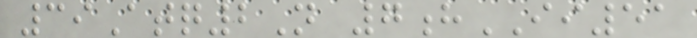39Atq2N 7hII51
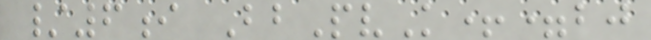/6i BbPvK+=bj
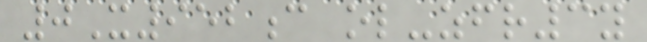0X952c ol-zfr3y
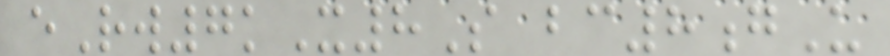eRw7kX8S bc8gU
